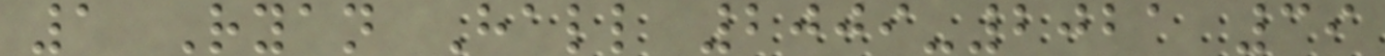1 Ryan Hall 2009-2021 39
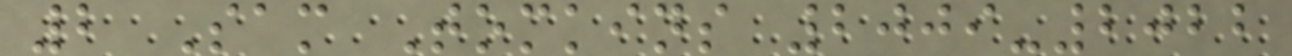2 Sam Tomkins 2009-2022
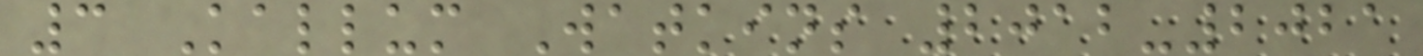3 Kallum Watkins 2012-2021
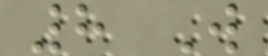8 W
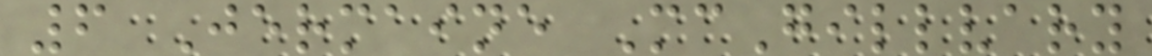6 Jermaine McGillvary
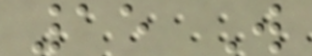15 W
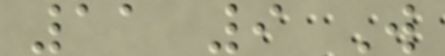11 9 W
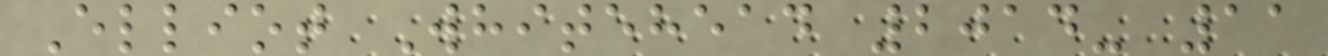Elliot Whitehead 2014- 11
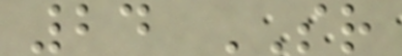24 SR
